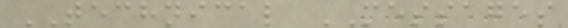TECHNICAL MESSAGES
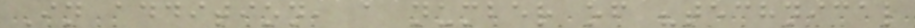In addition, a number of "technical
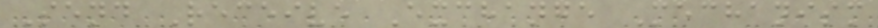Send Receive Exchange Mechanism
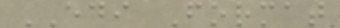EDI Format
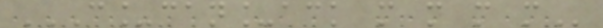C_CAN_ACK M M M M
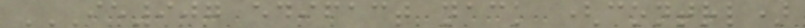IE907 EDIFACT NACK (CONTRL)
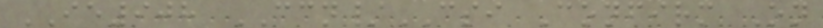IE908 CCN/CSI Confirm On
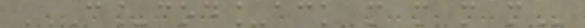C_COD_ACK M M M M
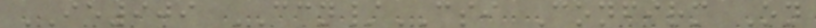IE909 CCN/CSI Confirm On
